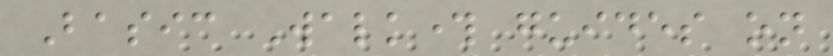Basic Walkthrough guides on
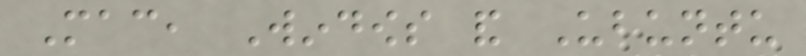Mac, Windows and Ubuntu
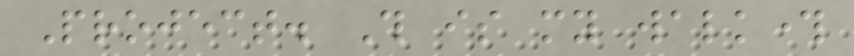Project. This is my walkthrough
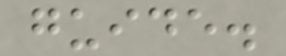guide.
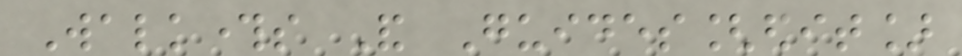Walkthroughs And Guides[edit]
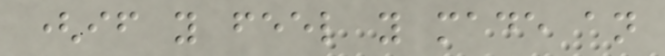(if you feel you made an
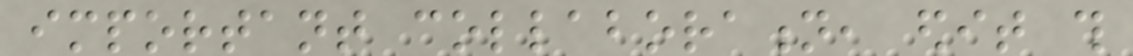important collaboration, edit this
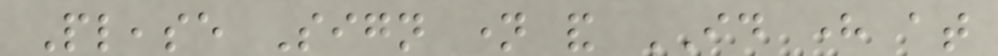Please Sign name and ID here at
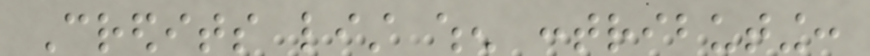Credits list when contributing:
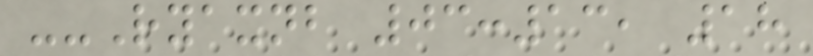--Ryaxnb 03:13, 18
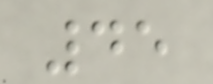45
